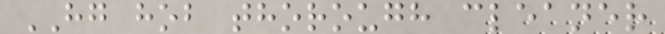HG hob thorough cleaner
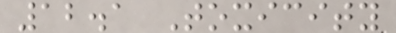12.1 Toxicity
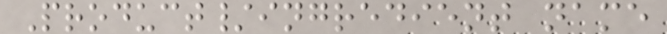Product/ingredient name
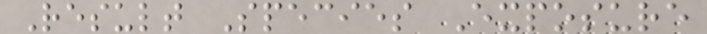Result Species Exposure
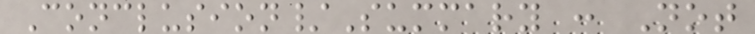Conclusion/Summary : Not
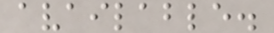available.
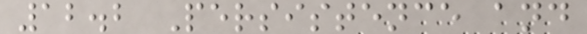12.2 Persistence and
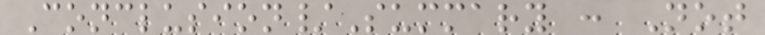Conclusion/Summary : Not
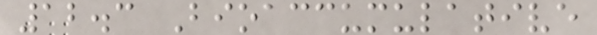12.3 Bioaccumulative
